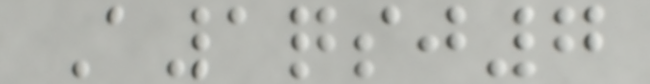A1qsj7
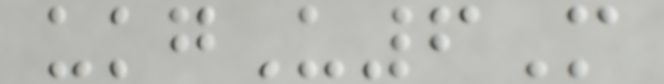ukgU6M
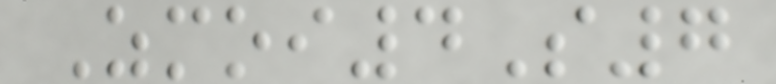Zmoi4S7
